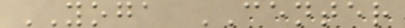YOGA CENTER
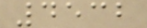4532
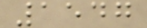1547
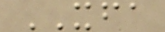XFA
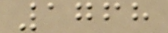1768
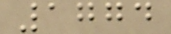1774
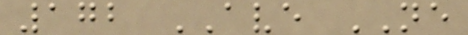172 AVE NE
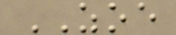ZOE
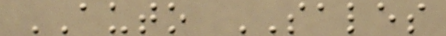AUTO SALES
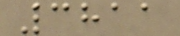3811
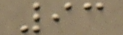93
